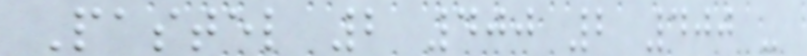Pastel 2 400 2 400 -
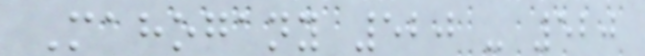Mahogany 520 - 520
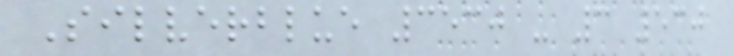Silverblue 3530 - 3 530
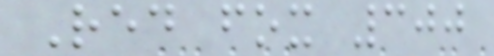Red fox 300
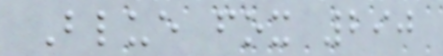Blue fox 290
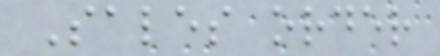Sales order
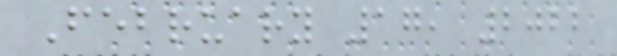February 17, 2022
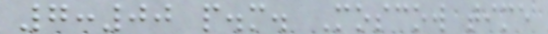7:00 p.m. Moscow time
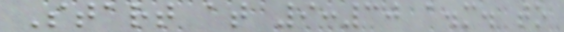Start at 9:30 a.m. to
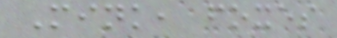Mink, foxes
